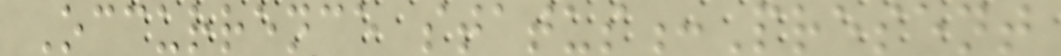Occurrence status:Present
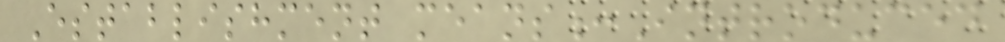Establishment means:Introduced
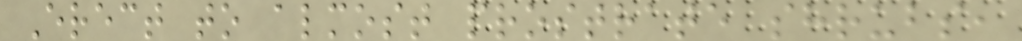Erect to almost prostrate shrubs,
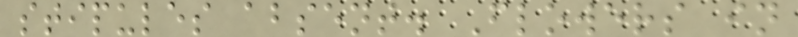stipules absent. Flowers in
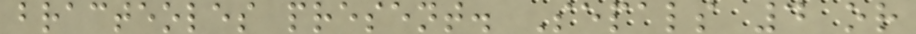bracteoles present. Sepals 4 or
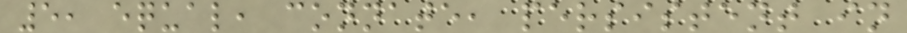5, equal, connate, persistent in
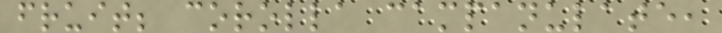fruit; corolla campanulate,
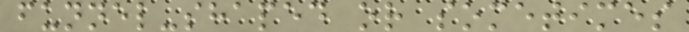funnel-shaped or sometimes
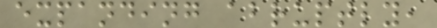expanding abruptly,
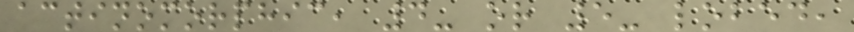actinomorphic, 4- or 5- lobed,
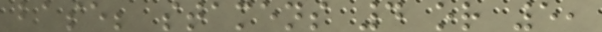base; stamens 4 or 5,
